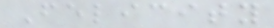Felicity
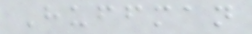Huffman
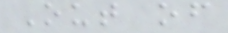Out of
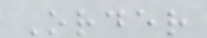Order
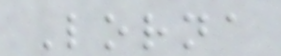Lorna
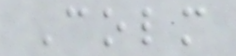Colm
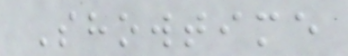Showtime
